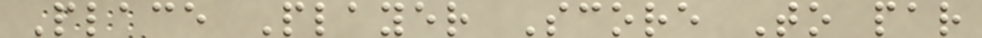Place Player Score To par
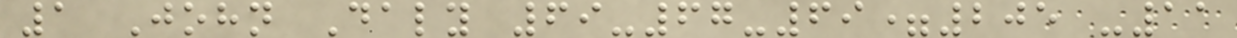1 John Daly 69-67-69=205 -11
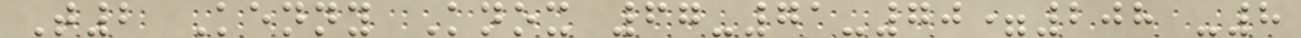T2 Kenny Knox 67-71-70=208 -8
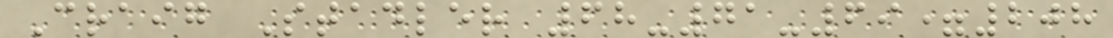Craig Stadler 68-71-69=208
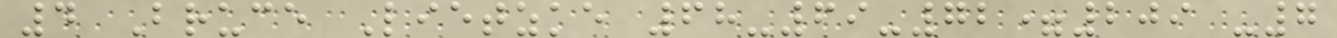4 Bruce Lietzke 68-69-72=209 -7
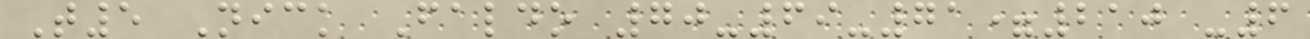T5 Nick Faldo 70-69-71=210 -6
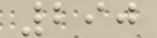290
